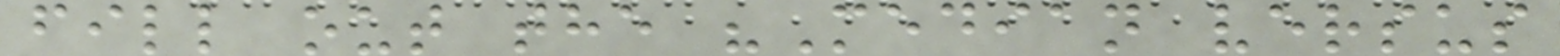fill out the "Median versus
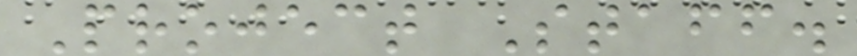Project Staff.
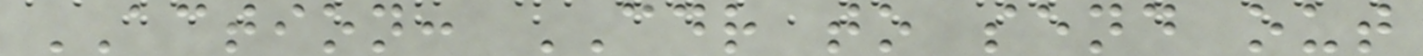ACTION: CDR to send out
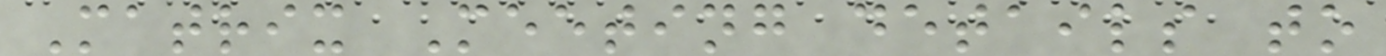Matrix Meeting details to
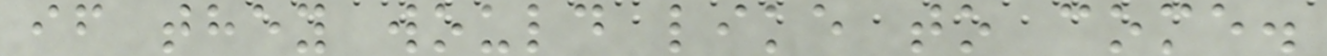if they would like to come.
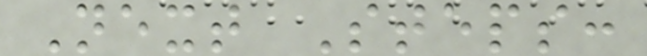Next Steps:
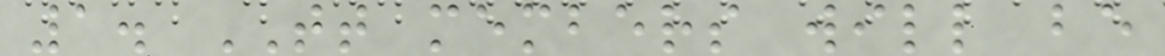1. TT members will be
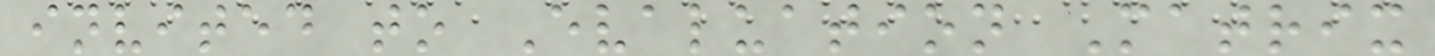invited to Evaluation Matrix
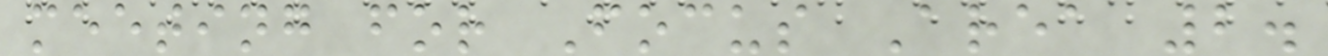meeting for Focus Area 2.
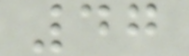47
